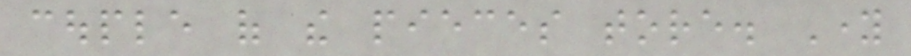couple of the pieces tore. Young
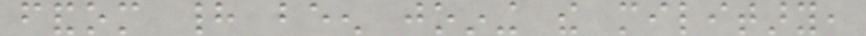fandom had been joining the military,
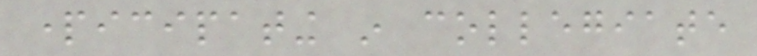participating in collegiate
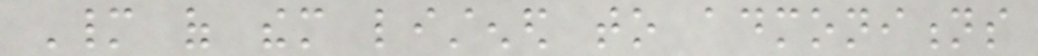Many of them listened to admonitions
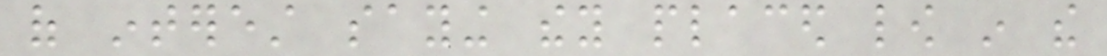of interest saying they placed low in the
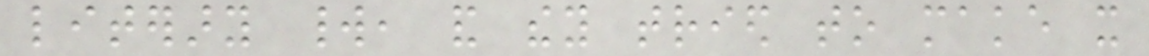literary world, and they tried to make it
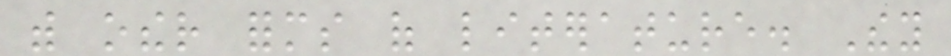with other forms of literature. They
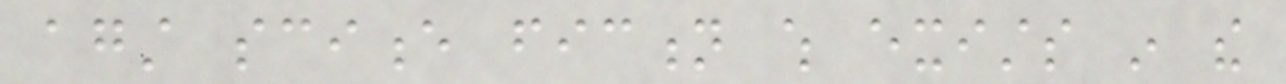against science fiction which exists in the
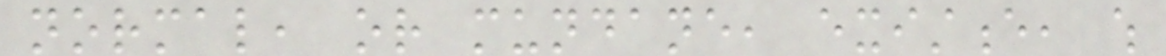normal, or mundane, existence, which
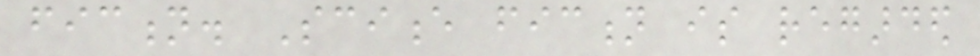fiction. Science fiction is regarded
